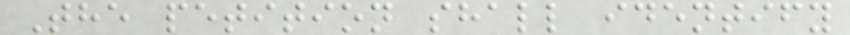The petition shall identify
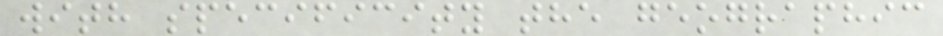with specificity the geographic
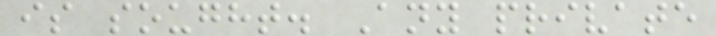is sought. Any private
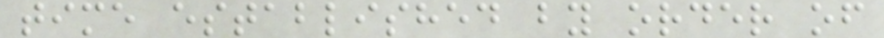time established by order of
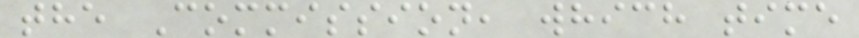the Commission, which time
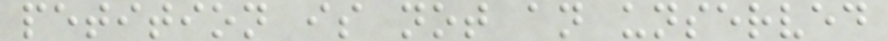petition is not an unserved
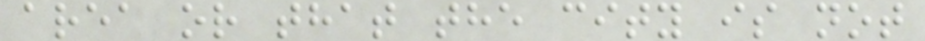area or that the city is not
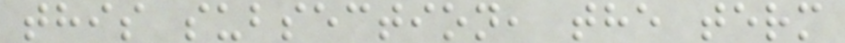this subsection, the term
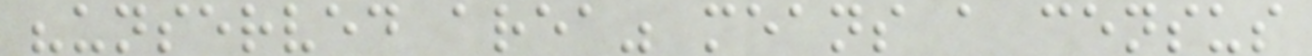"unserved area" means a census
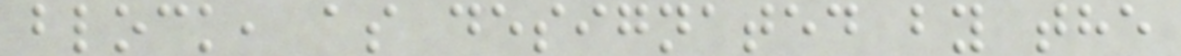block, as designated by the
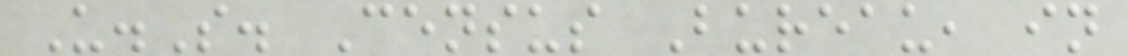U.S. Census Bureau, in
